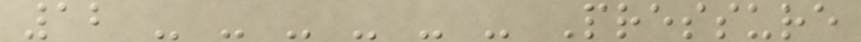12 - - - - - - Pressure
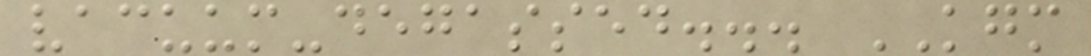vacuum-degassed... KGM
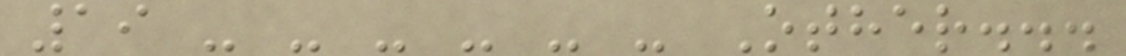19 - - - - - - Other...
